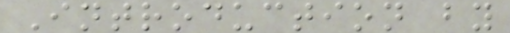Introduction by
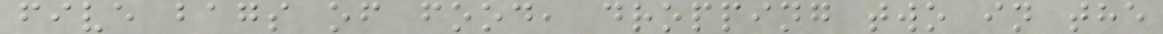five bags of food, dropping two in the
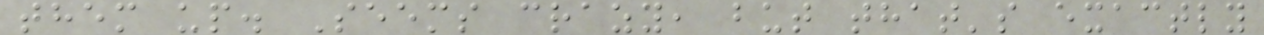them up. Seems crazy, but that's exactly
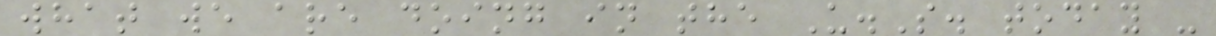what we are doing in the U.S. today -
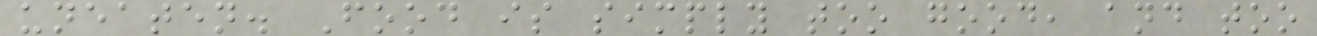uneaten. Food is simply too good, and too
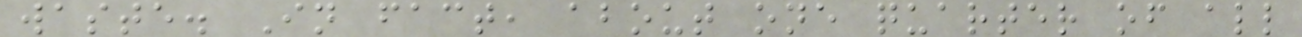waste. In fact, about one quarter of all
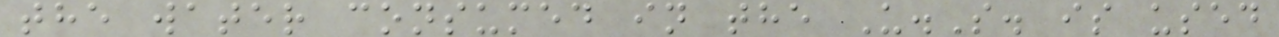the water consumed in the U.S. is used
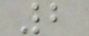2
